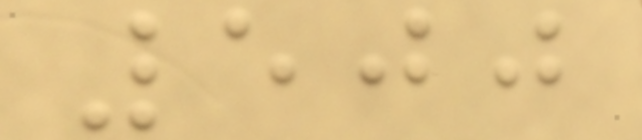500
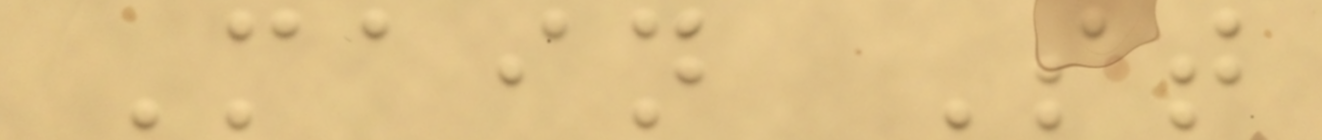Main St
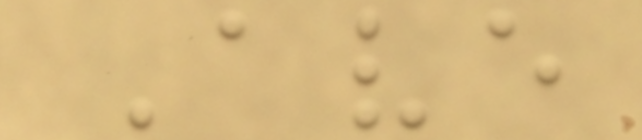Ave
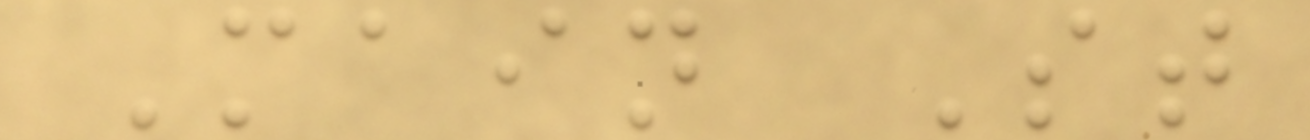Main St
